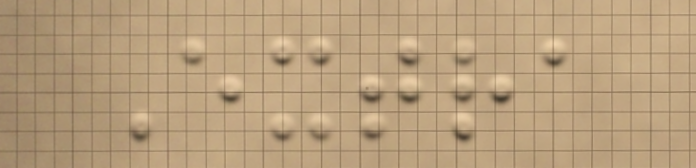Extra
